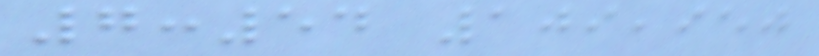7:54 109,950
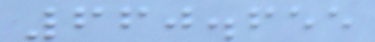660.655
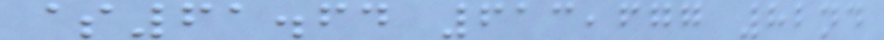$61.64 613,677 82nd
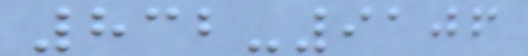832-9106
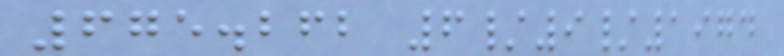675.262 6/9/1974
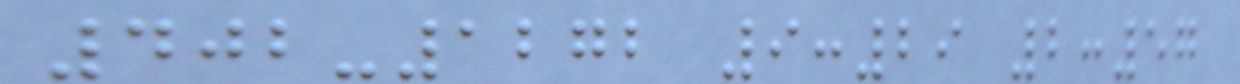402-1272 9:29 2:57
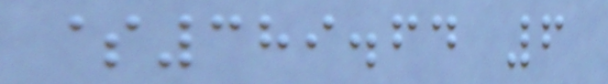$389.64 6
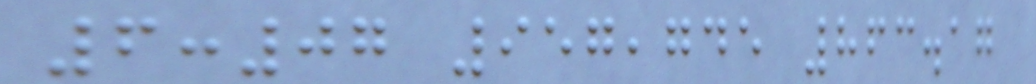6:07 957,745 863.17
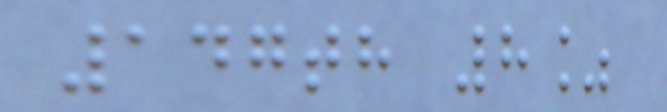147th 8%
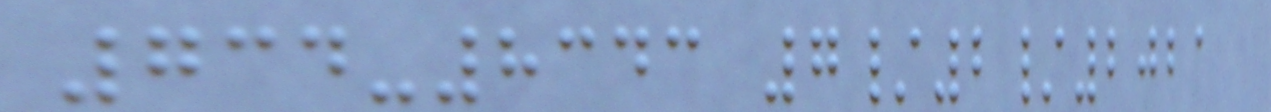734-8343 7/2/2021
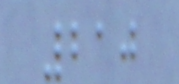210
